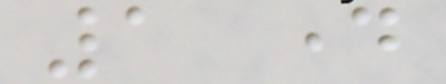1 day
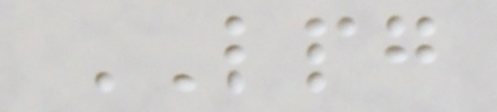LPG
